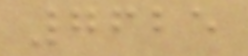7625
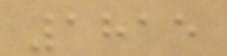1815
